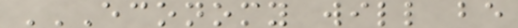ECONOMY WILL BE
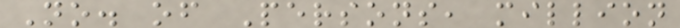No. of Persons, million
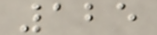125
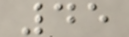45
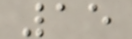15
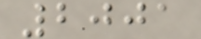2001
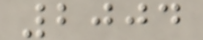2004
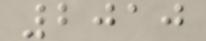2010
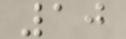10
